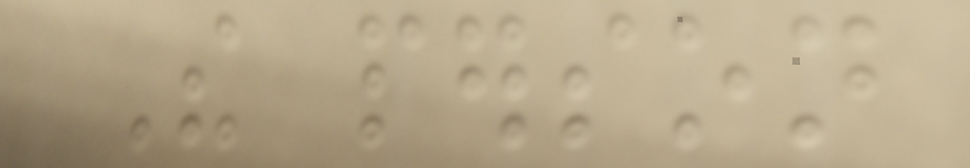The person
